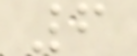6
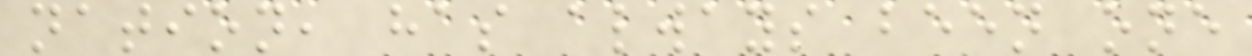nation, has always been one
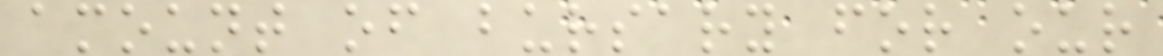amount of bursary for our
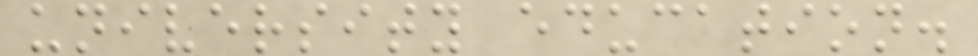university education.
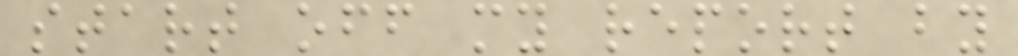start off my report by
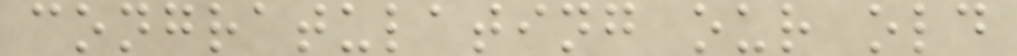congratulating our old
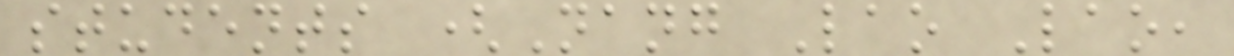students (Nang Lao Lao,
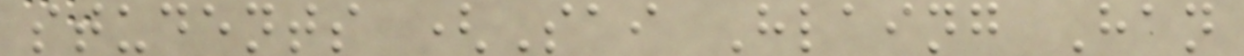students (Sai Hlaing Han
